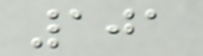101
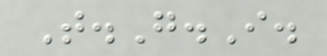T.G.I.
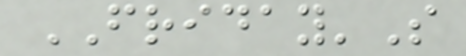FRIDAY'S
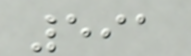591
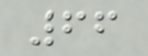66
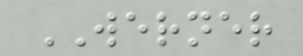WERNER
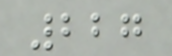227
